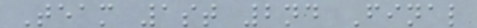Team 1st 2nd Final
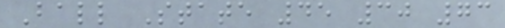Ball State 45 30 73
